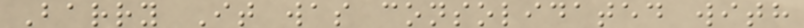Barry It was consolidated with
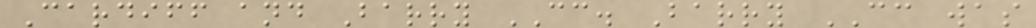Cardiff and Barry CC. Barry CC was
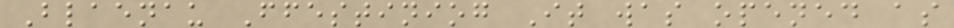Blaenau Ffestiniog It was opened as
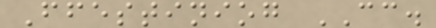Ffestiniog CC.
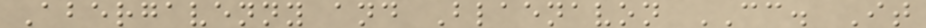Abergavenny and Blaenavon CC. It
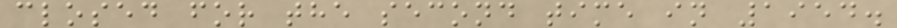closed for the second time in 1954.
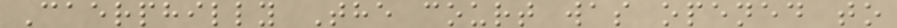Caerphilly The court was opened to
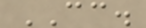CC.
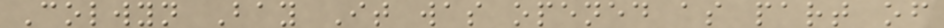Colwyn Bay It was opened as part of
